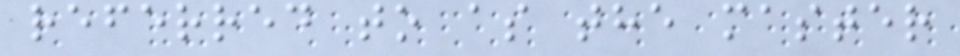referred to as the master
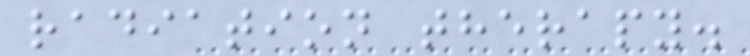radiation therapy.
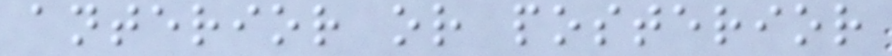anterior or posterior
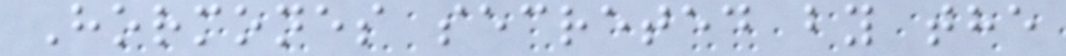Hormones secreted by the
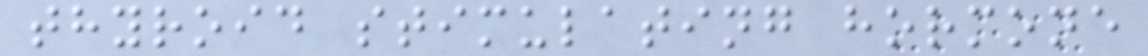thyroid stimulating hormone
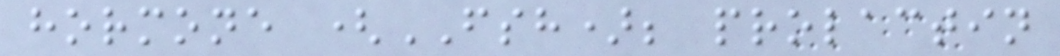hormone (FSH); prolactin
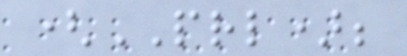(PRL);
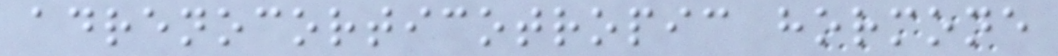adrenocorticotropic hormone
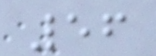56
